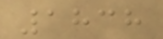1838
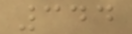344
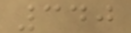340
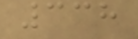338
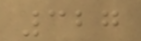327
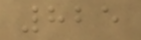825
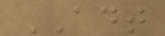ADT
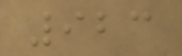923
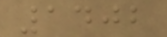1402
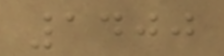1400
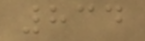834
